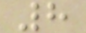8
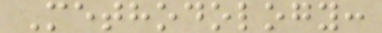Methodology:
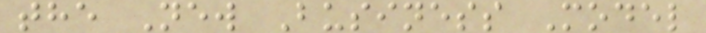the New Business Model
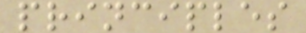principles
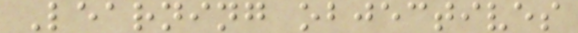Learning objectives
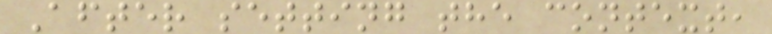After setting the context,
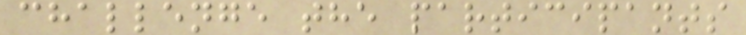challenge the participants
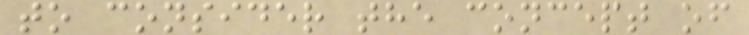to consider the concept of
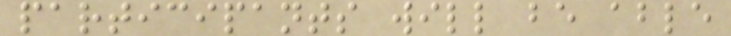participants will be able
